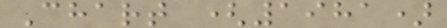Chart (1981)
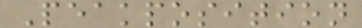Peakposition
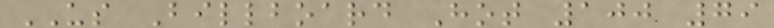US Billboard Hot 100 79
